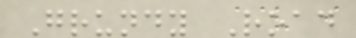Grundy Road
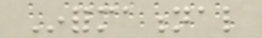Informational
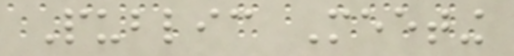Public Meeting
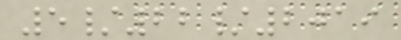5/22/2019
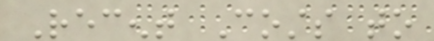Recent Costs to
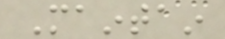Maintain
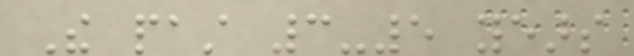The past 3-5 years
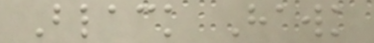Black Hawk
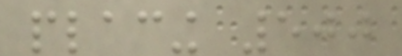placing 500
